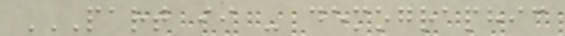PART II - DEMOGRAPHIC
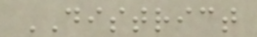DISTRICT
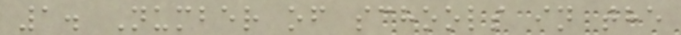1. Number of schools in the
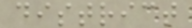district
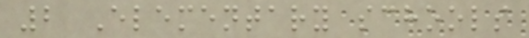2 Elementary schools
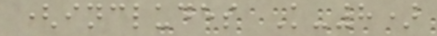(includes K-8)
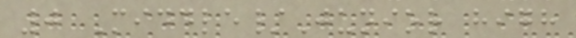0 Middle/Junior high
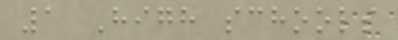1 High schools
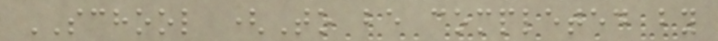SCHOOL (To be completed by
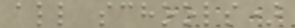all schools)
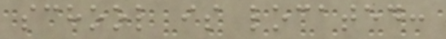school is located:
